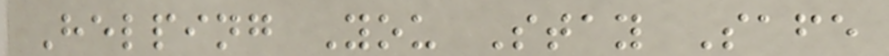Helping You Stay Safe
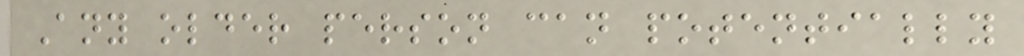Any older person can potentially
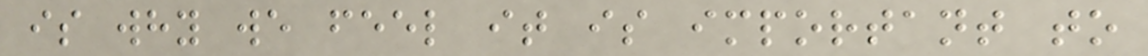is why we feel it is important to
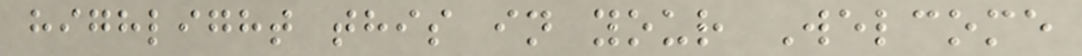highlight this in your Welcome
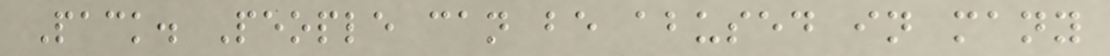Pack. People can be abused in many
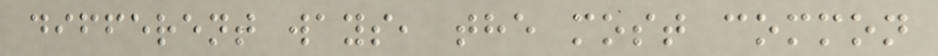different ways, the most common
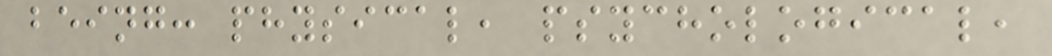being: physical, psychological,
